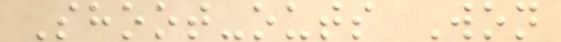Shoot-outs Won
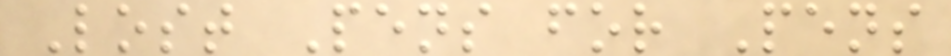Lost Pens for Pens
